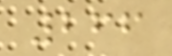266
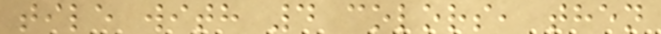tile with 4 colors, then
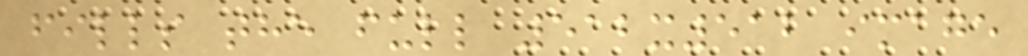fills the full 512x512 image
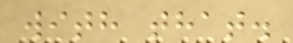with that.
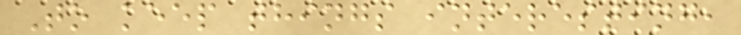To keep things interesting,
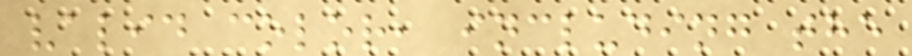valid color, including the
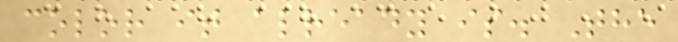color it already is. The
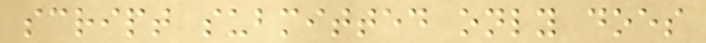script submitted only does
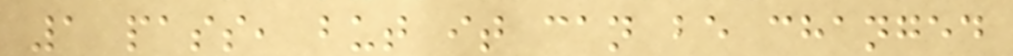1 pass, but it can be changed
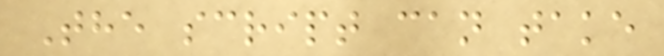The script can take
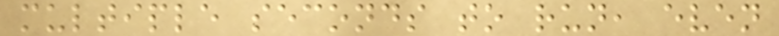multiple seconds to run, even
